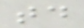td
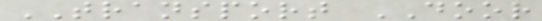TRANSPORT DOOR
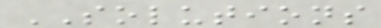SOLUTIONS
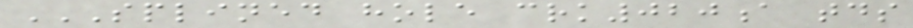SPLINED HOLE CRK020A TDS
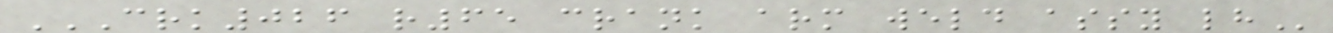CRK026 R65 CRANK ARM WELD ASSY LH
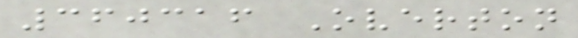360316 Overton
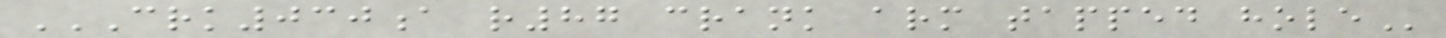CRK030A R87 CRANK ARM TAPPED HOLE
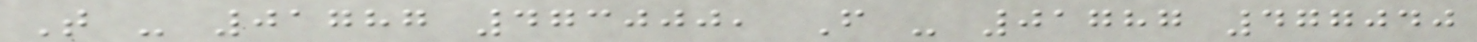T - 01787 473000, F - 01787 477040
